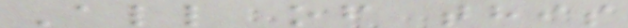All of this
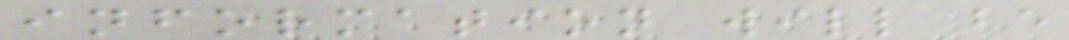information will be
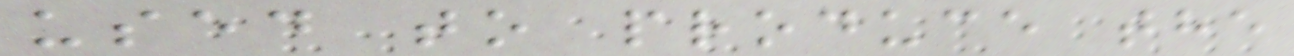used to produce the
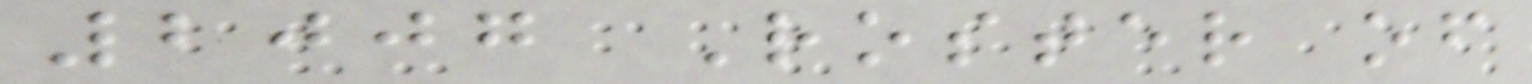2007 Roster of
